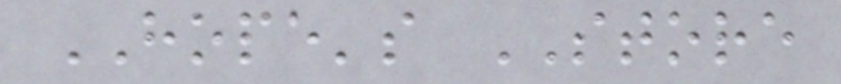HOPE's STORE
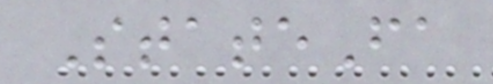StateFa
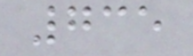735
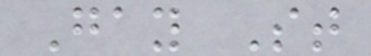Gay St
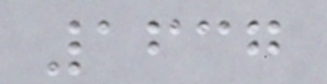1637
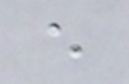e
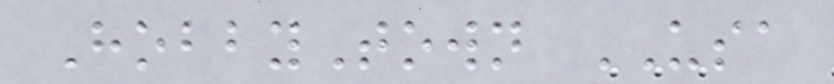HobbyTown USA
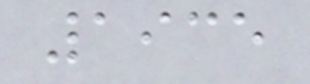1935
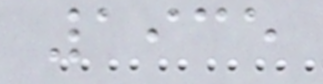1935
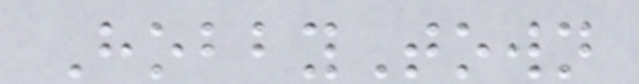HobbyTown
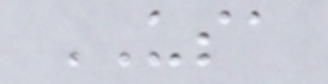USA
